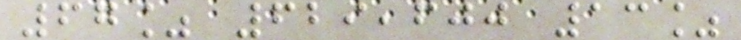67% 629,600 13%
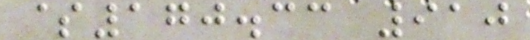$170.33 910
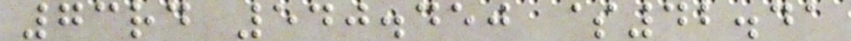73rd 540.450 $42.41
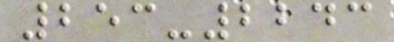253-2243
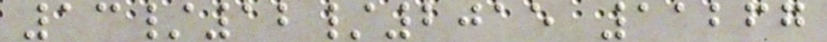13/12/2015 11267
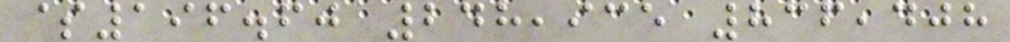$196.60 248,935 836,408
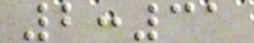2:31
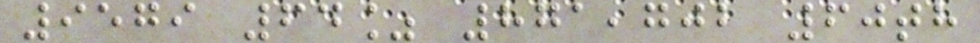9579 64% 871,702 60th
